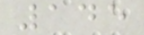145
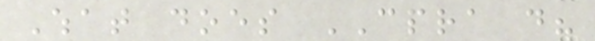What does CPRA do?
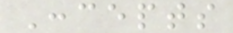Concepts
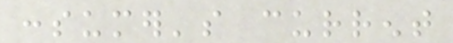consumer's current
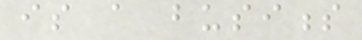is a business
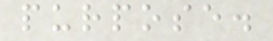purpose.
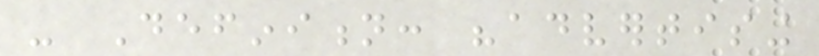- Definition: "advertising
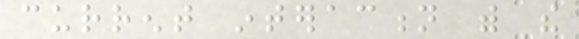current interaction with the
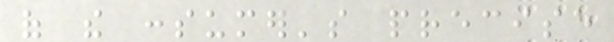of the consumer's precise
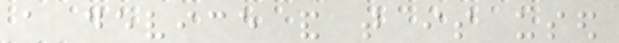a device and that is used
